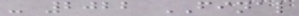- 2022 FINAL
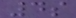4s
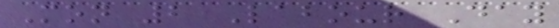Mon 2 Labour Day
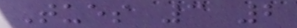Tues 3 2
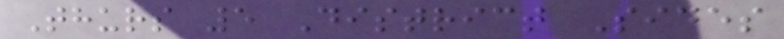Thurs 5 District Sides
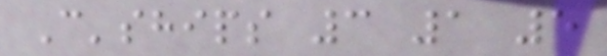C'ships 3 1 5
